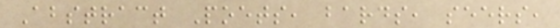Abstract Poets, bards, seers,
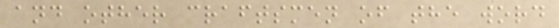and other craftsmen of the word
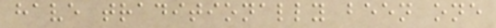have traditionally been one
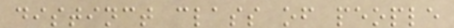distinct class of people
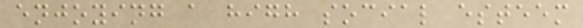enjoying a high social esteem
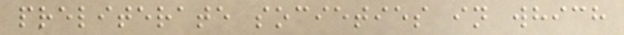preliterate societies in which
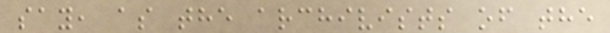say, as the archivists of the
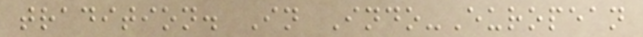tradition. In Indo-European
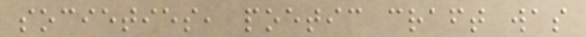societies, poetic craft was
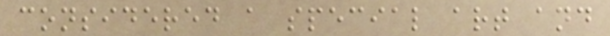considered a special art and
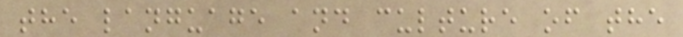the language and culture of the
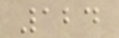124
